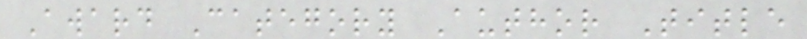Award Category Author Title
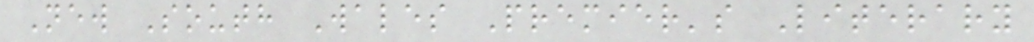New South Wales Premier's Literary
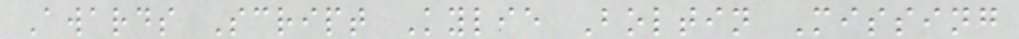Awards Script Kylie Boltin Missing
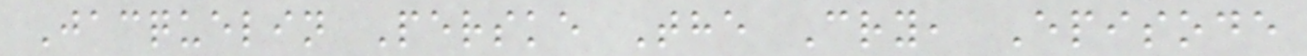Jacquelin Perske The Cry, Episode
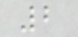2
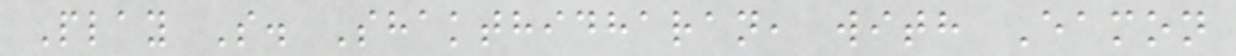Play S. Shakthidharan, with Eamon
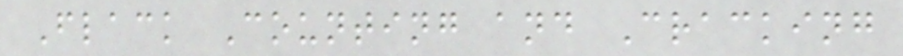Flack Counting and Cracking
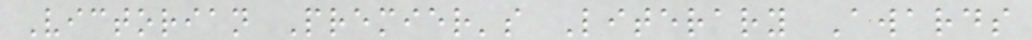Victorian Premier's Literary Awards
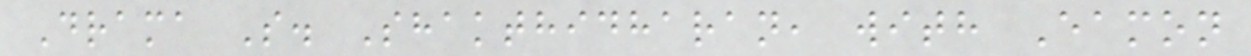Drama S. Shakthidharan, with Eamon
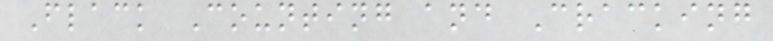Flack Counting and Cracking
